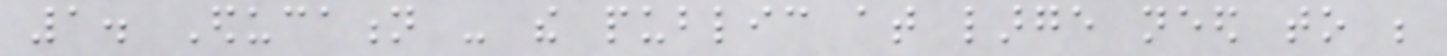1. Education - the public at large need to be
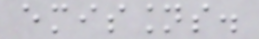emissions.
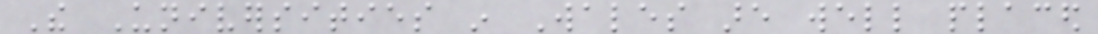The Universities in Wales are well placed
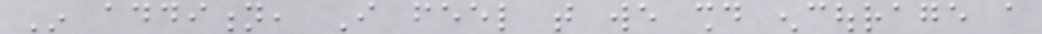In addition, I feel that we should encourage a
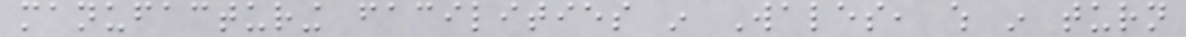manufacturing facilities in Wales, which in turn
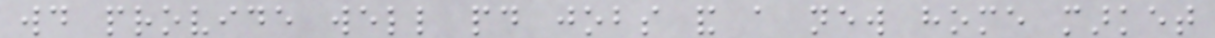would provide well paid jobs and a new home market
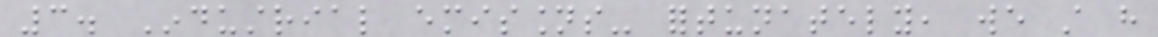3. Industrial emissions- fortunately, we still have
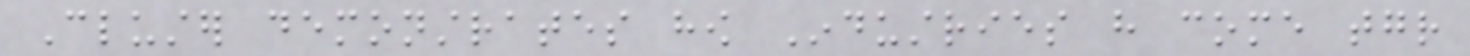Cluster demonstrates how Industries have come together
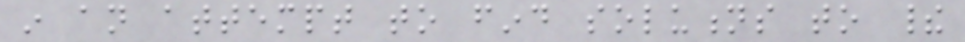in an attempt to find solutions to their
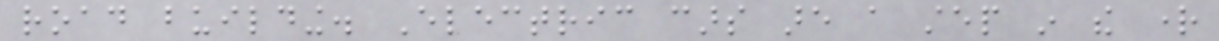road building. Electric cars are a step in the right
